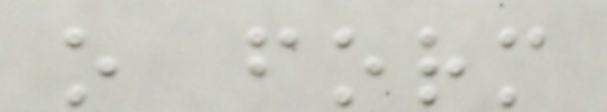o form
